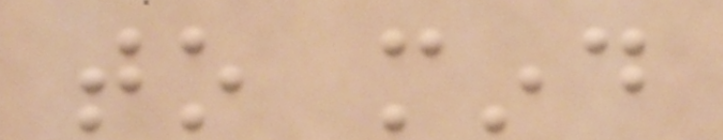to mind
